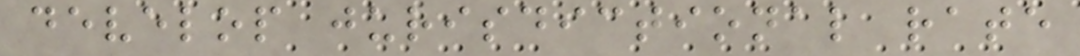develop jurisdictional rate
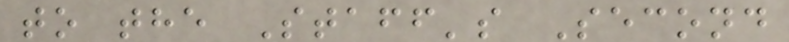to the Staff's Second
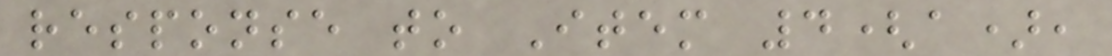response to Item 4(a),
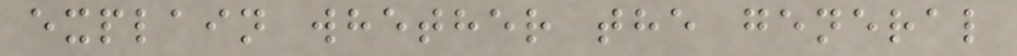explain whether the general
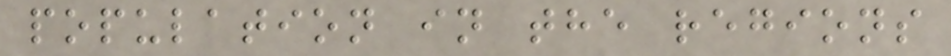population in the regions
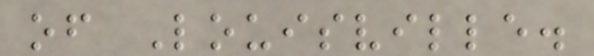of Louisville.
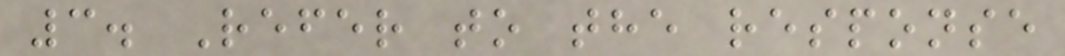3. Refer to the response
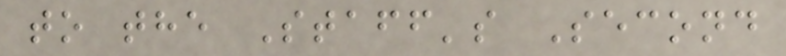to the Staff's Second
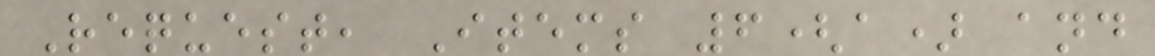Request, Items 6(a) and
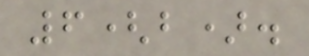6(b).
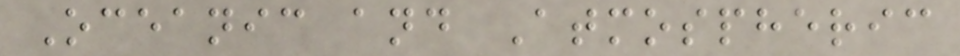Oceanic and Atmospheric
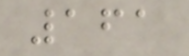161
